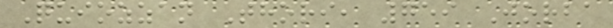Quiozzan Thori, 759 Jorba
